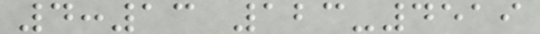4:13 123-4519
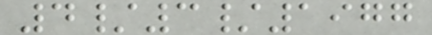4/3/1977
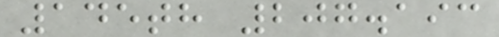145th 207.193
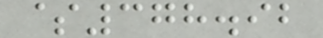$378.92
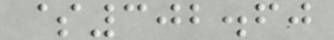$302.60
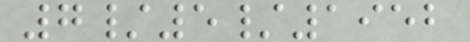7/5/1952
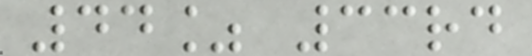44% 33rd
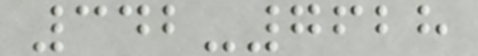342-7628
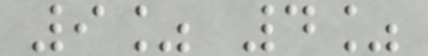9% 4%
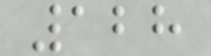128
